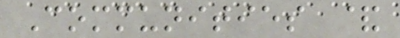Communities &
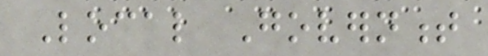Local Government
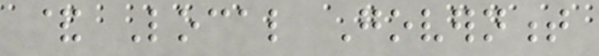& Local Government
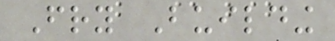Fry Building
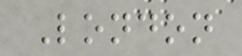London
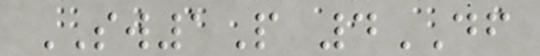SW1P 4DF
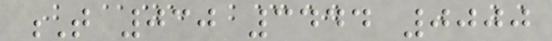T 030 3444 0000
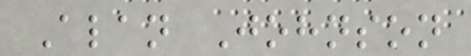Alan Johnson
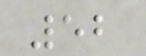52
